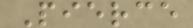Pierce
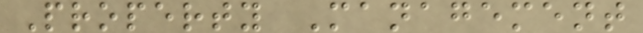Property Management
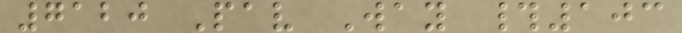7120 Pav Way #103
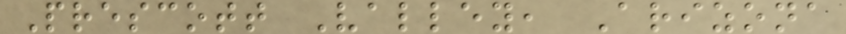Prescott Valley, Arizona
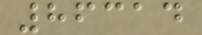86314
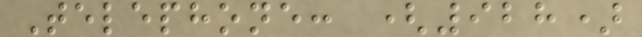Telephone: (928)
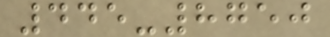445-8750
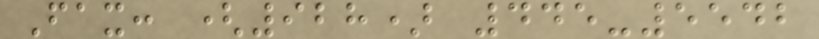Fax: (928) 445-5542
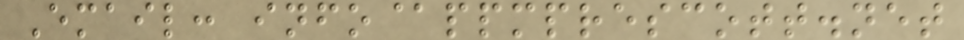Email: info@ppmprescott.net
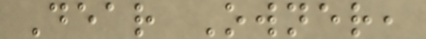Dear Owner,
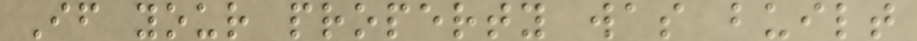If your property was built
